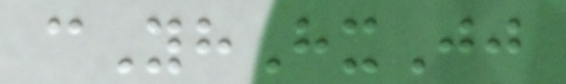cYhHxJj
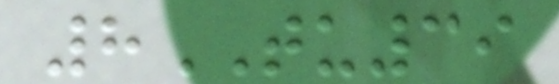8TU39
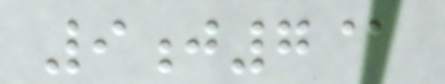9j7@
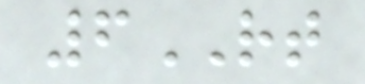6RT
